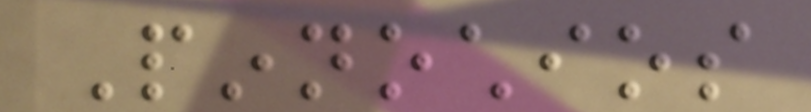Pinnochios
